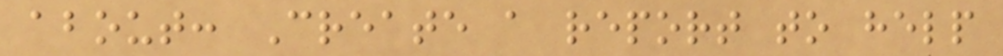about: Create a report to help
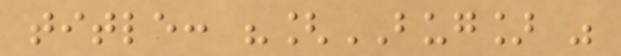title: "[BUG] "
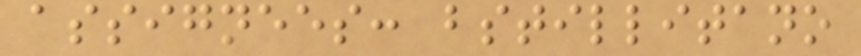assignees: bstillitano
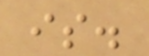is.
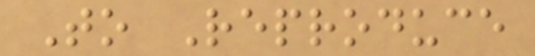To Reproduce
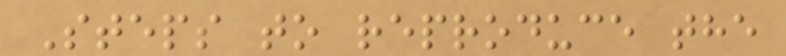Steps to reproduce the
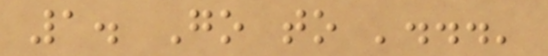1. Go to '...'
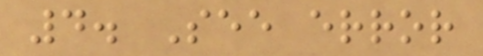4. See error
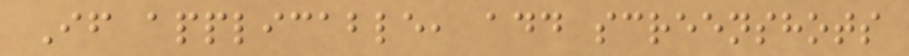If applicable, add screenshots
